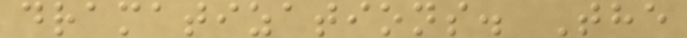dramatizations. The
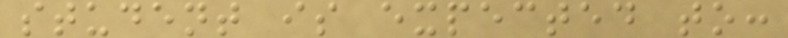student is expected to:
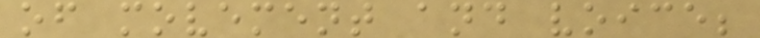of movement and voice;
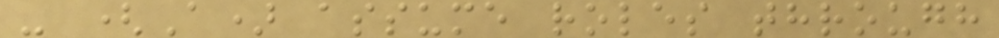- (A) assume roles through
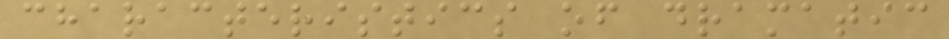characteristics of dramatic
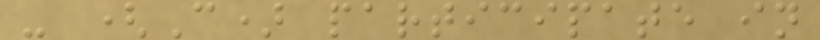- (C) participate in
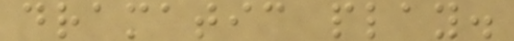dramatic play.
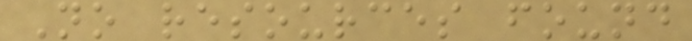No resources found
